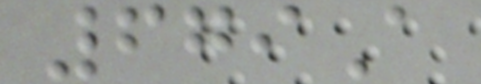679A
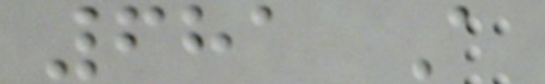681 A
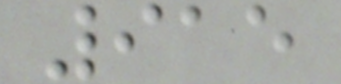915
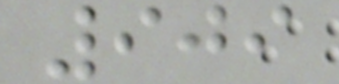909
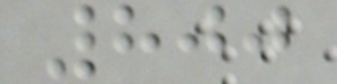800
